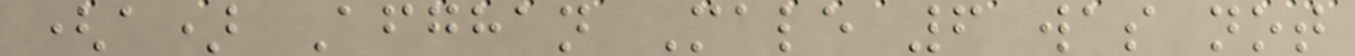(a) Afghan Male 6 was not
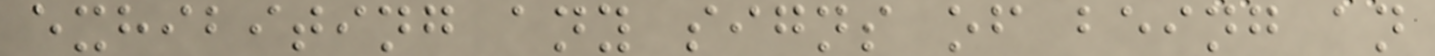exhibiting any signs of being an
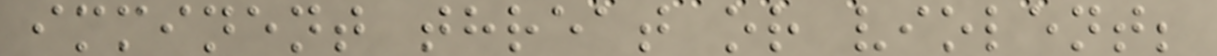imminent threat or violent;
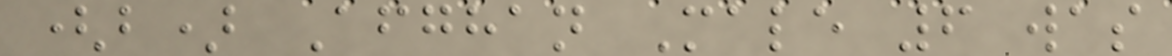(b) Afghan Male 6 was
